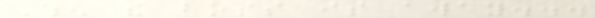When the boss is away...
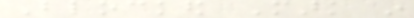Blocked Mark in
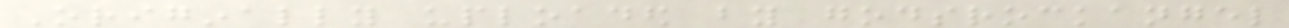Originally uploaded by godsrockangel
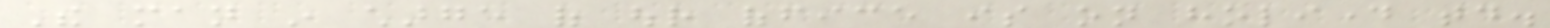The man in charge of our office is on holiday today.
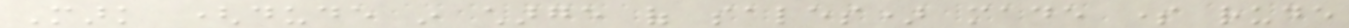Mark (dude in charge of sales) made some rude
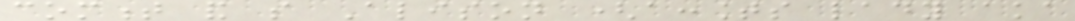comment and so Alison (accounts lady aka
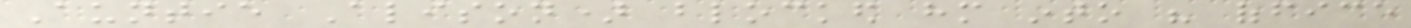Auntie Alison) blocked him into his office
